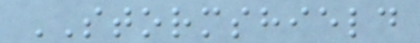STORMSHIELD
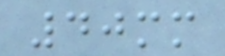40mm
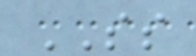SS
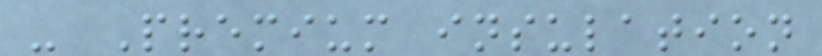- Premium insulation
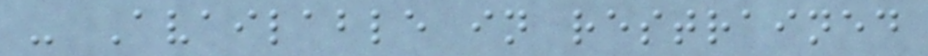- Available in restrained
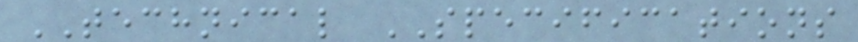TECHNICAL SPECIFICATIONS
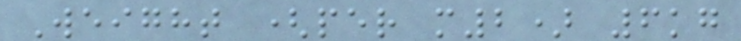Weight (per m2) 6kg
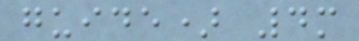guide) 4m
